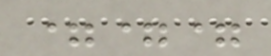===
